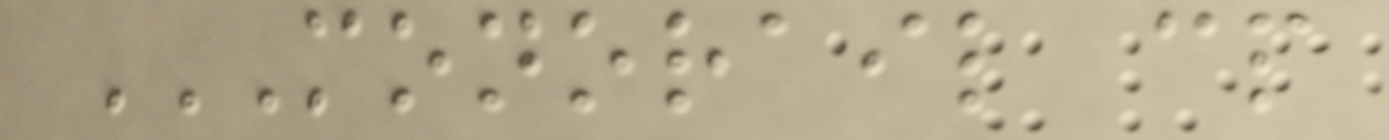MONORAIL CP
